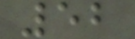52
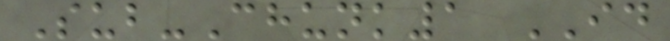Sub-Chunk1 ID
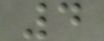4
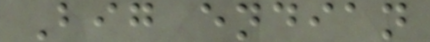Big endian
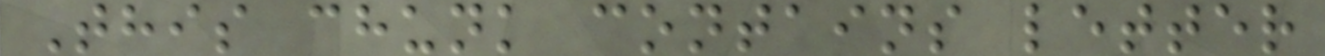This chunk contains letter
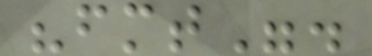"fmt".
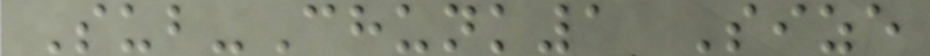Sub-Chunk1 Size
